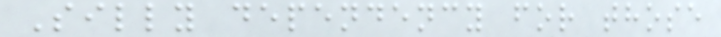Silly dependency for those
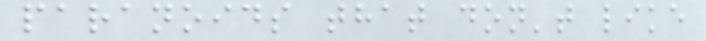paranoids that don't like
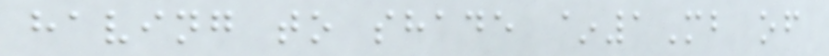having to shade ~1Mb of
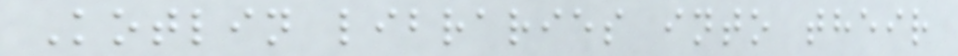Kotlin libraries into their
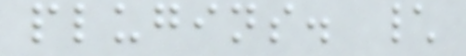plugins. \
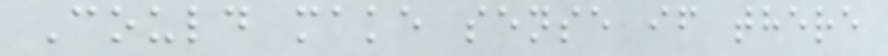Could make sense if there
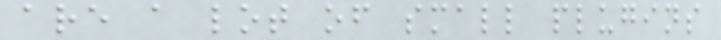are a lot of small plugins
